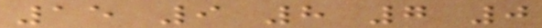15 9 8 7 0
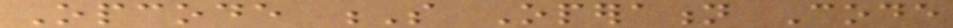Opcode S Operation Code
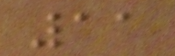11
